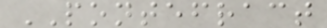PONTEFRACT
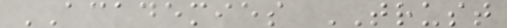ACADEMIES TRUST
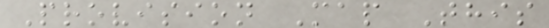Provision Map This
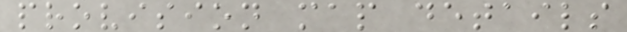provision map details
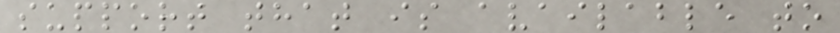support that is available to
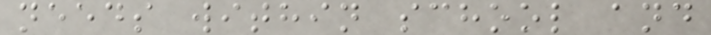needs within school and
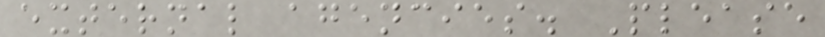external agencies. Please
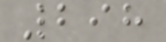298
